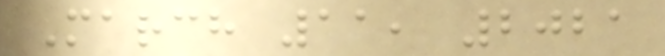March 11, 2021
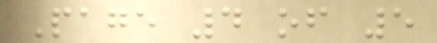Page 4 of 5
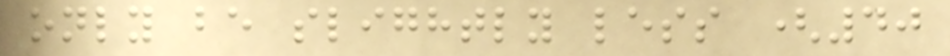only be slightly less (40
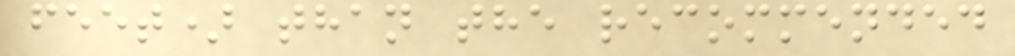feet) than the recommended
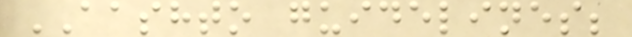AASHTO guidelines;
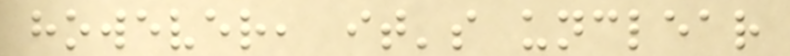however, it's unclear
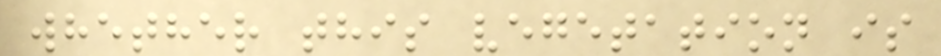whether this vegetation is
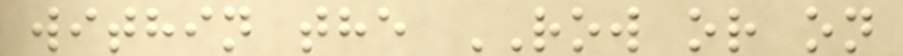within the ROW or on
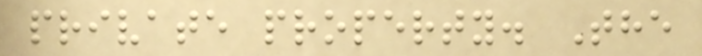private property. The
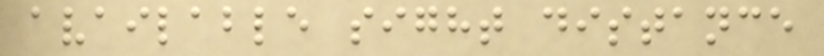available sight distance
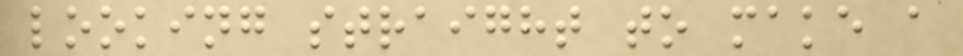looking straight to make a
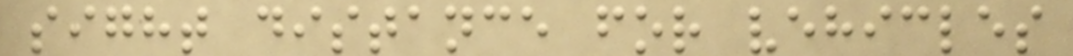sight distance for vehicles
